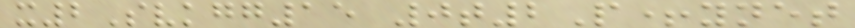x2Svkgg15 0t2P+ynet
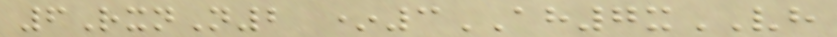6RxnN2 *3AH7xVH
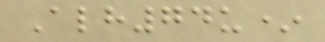Alh74u*
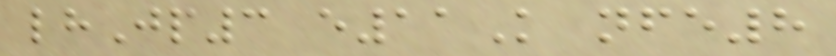lhJp3 e11K nfe8
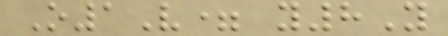O1V= y8Y
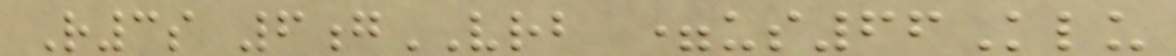R3s 6gVRB =us66Klu
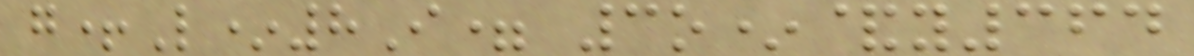g+L*8I= 3o*&y364
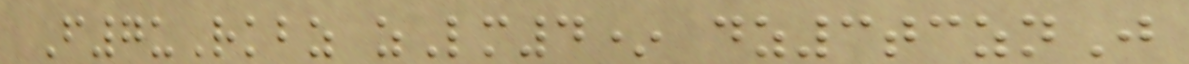F7uRkbz zLm4* dz3tcznJ
